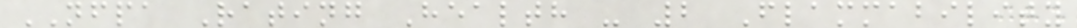NFPA Rating Health - 2 Flammability
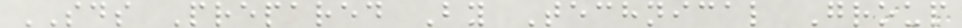SDS Prepared By Technical Group
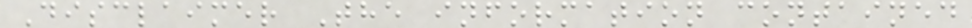Disclaimer The information contained
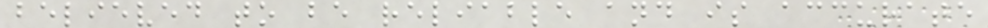believed to be reliable and is accurate
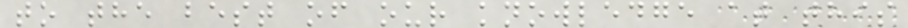to the best of our knowledge at this
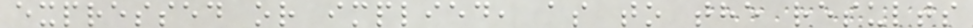expressed or implied, as to the results
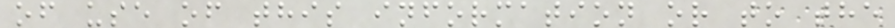of use of this information or to the
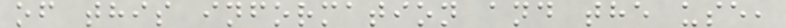of this information and the use,
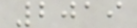2019
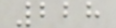228
